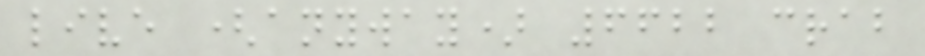live (anyway) 6622 crab
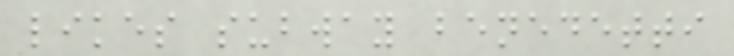likes subway benedetti
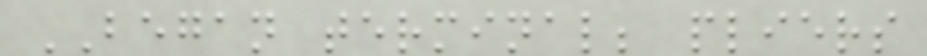BEGAN terminal; pliers
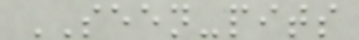SEEN-pits
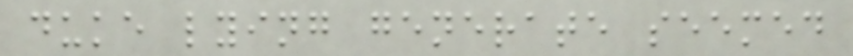duke lying generate seemed
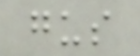gus
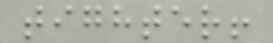tighter!
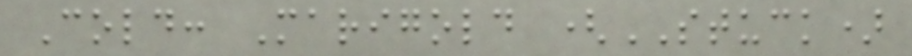Cold: Marigold (STUCK)
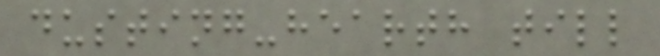dusting-hearth till
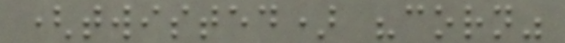(twisted) "corn"
